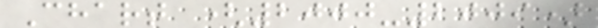Chart (2000-2009)
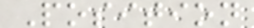Position
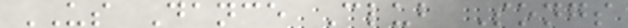US Dance Club Songs
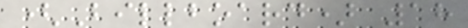(Billboard) 18
